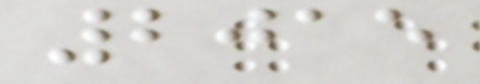2015
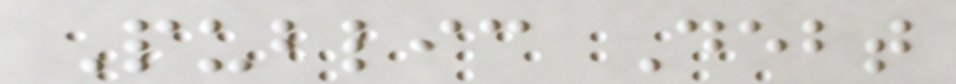Public Debt
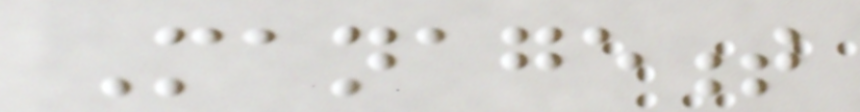Management
